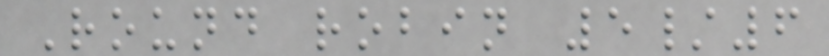Round robin 5/6
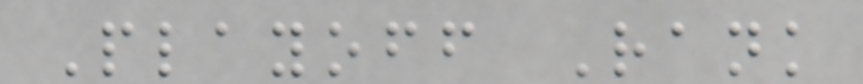Playoff Rank
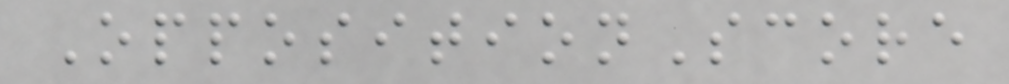OppositionScore
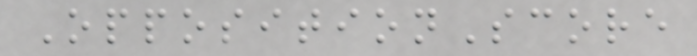OppositionScore
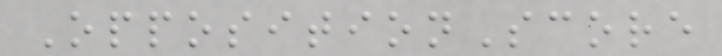OppositionScore
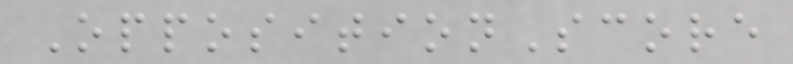OppositionScore
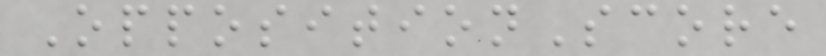OppositionScore
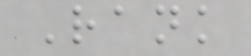Rank
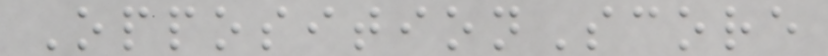OppositionScore
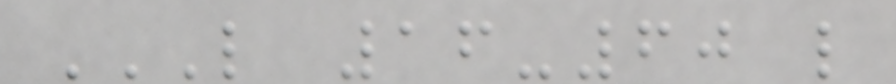L 16-60 L
